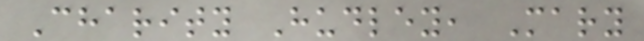Charity Hudley, Mary
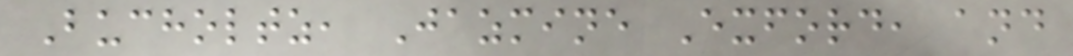Bucholtz, Jazmine Exford, and
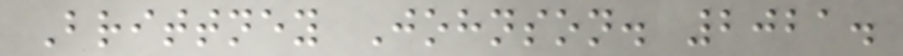Brittney Johnson. 2021.
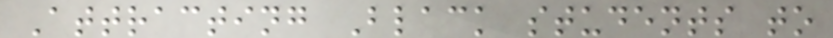Attracting Black students to
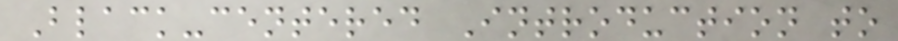Black-centered Introduction to
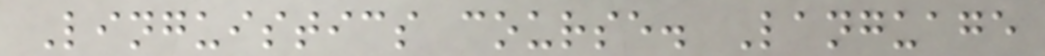Linguistics course. Language
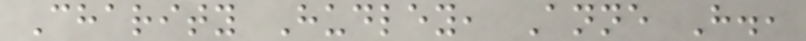Charity Hudley, Anne H.,
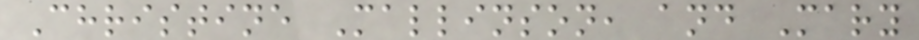Christine Mallinson, and Mary
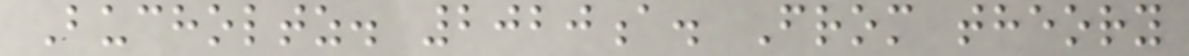Bucholtz. 2020a. From theory
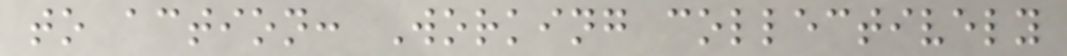to action: Working collectively
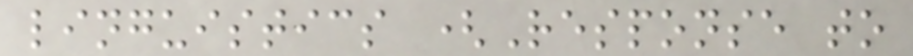linguistics (Response to
